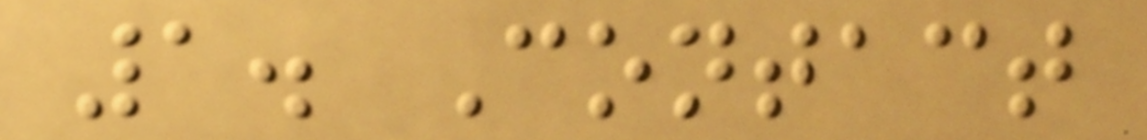1. Contact
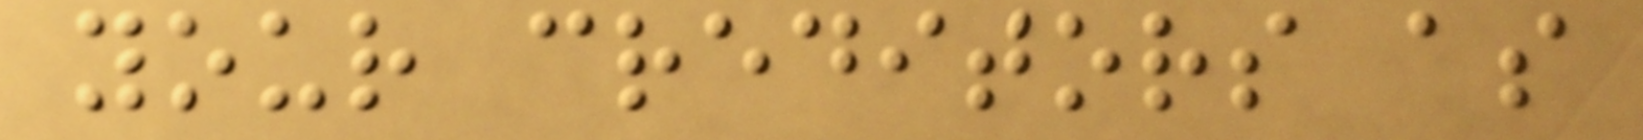your creditors as
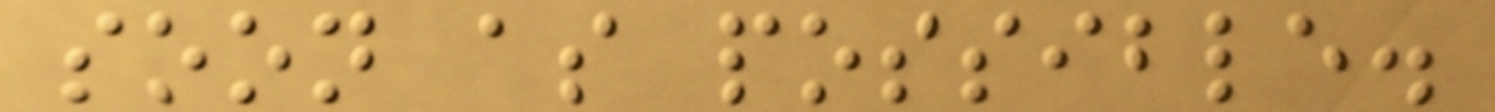soon as possible.
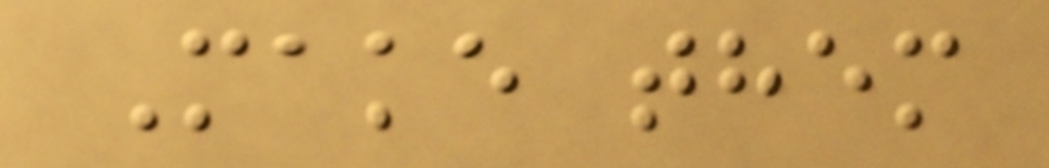Make them
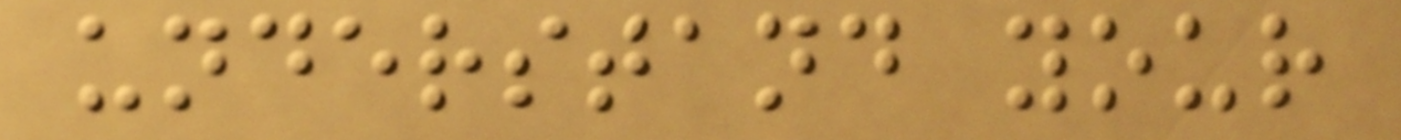understand your
